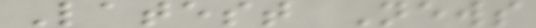Latest News
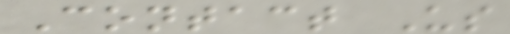Contact Us
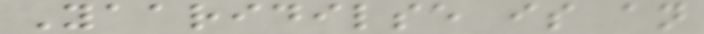Yaaridilse is an
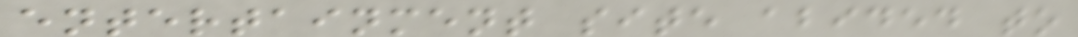entertainment site abided to
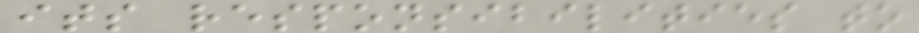its responsibilities to
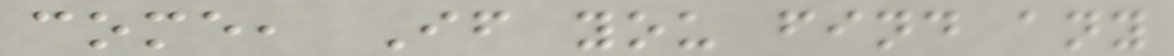come, If you find any
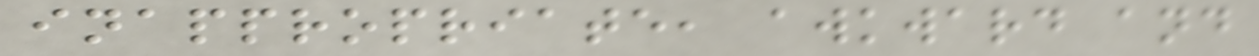inappropriate, awkward and
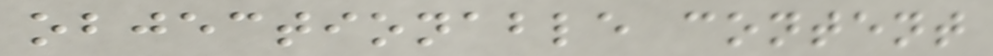objectionable content
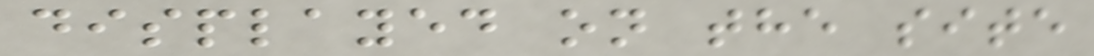displayed on the site
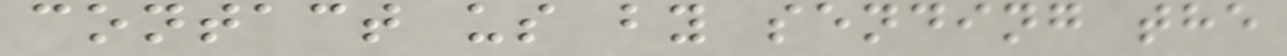contact us by sending the
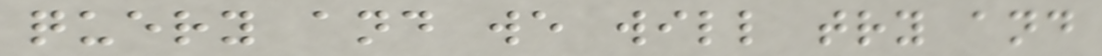query and we will try and
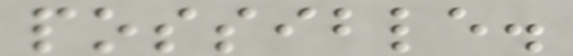possible.
